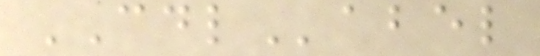CDLabel
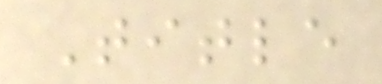Title
